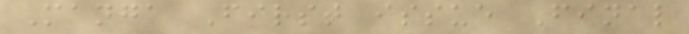Manga First issue Final
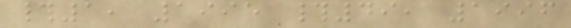#1, 1995 #49, 1996
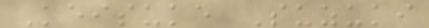Keisuke Suzuki
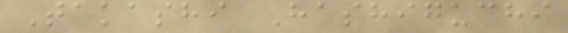Takashi Hashiguchi
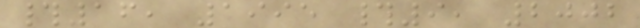#16, 1995 #9, 2002
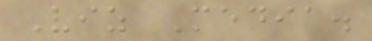Viz Media.
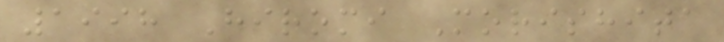1998 Hiromi Morishita
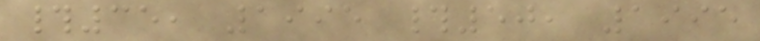#35, 1995 #50, 1995
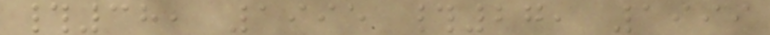#38, 1995 #27, 1999
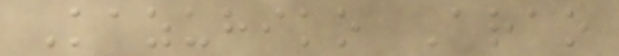Kazuhiko Arao
